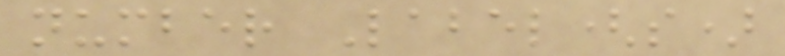number Label(s)
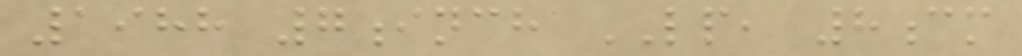1988 7inch LP, 8cm
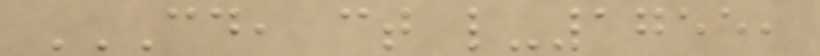CD, CT L-1755,
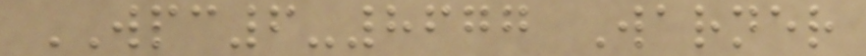WPC6-8677 Warner
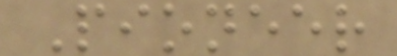Pioneer
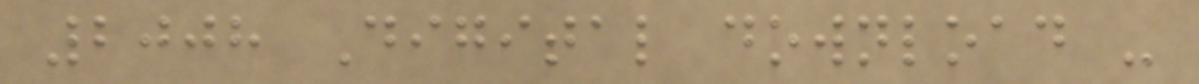2008 Digital download -
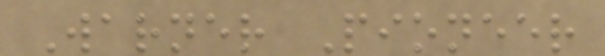Warner Pioneer
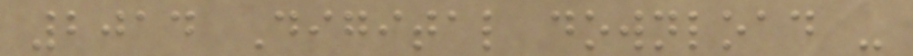2014 Digital download -
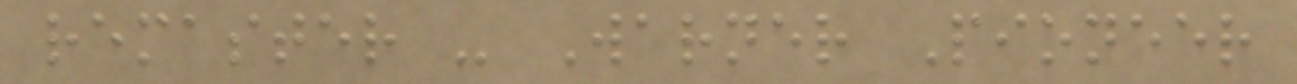remaster - Warner Pioneer
